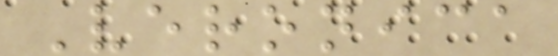Veronica
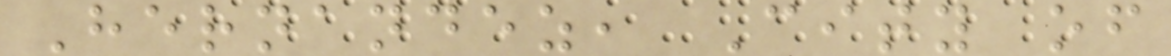Hernandez, City of
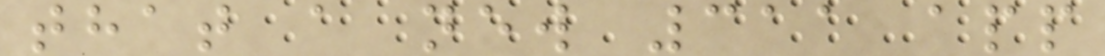that a new 311 app
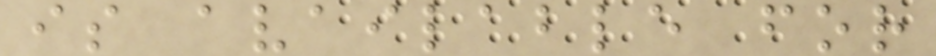is available for
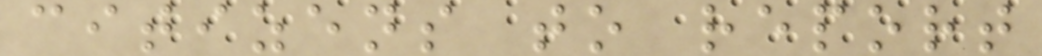citizens to report
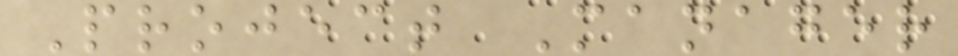Project Manager
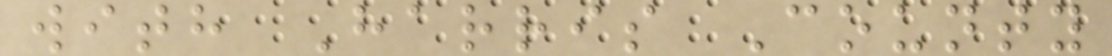with Harris County
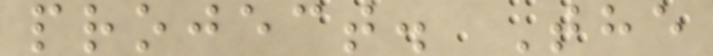project. The
